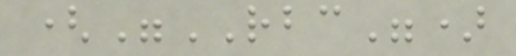("RBC")
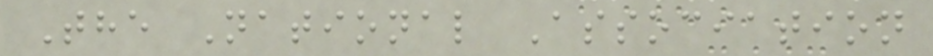The National Association
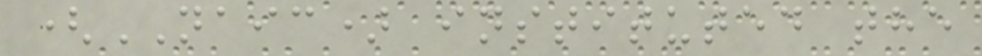(NAIC) instituted the
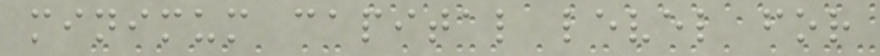minimum capital level for
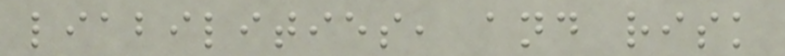liabilities, and risk
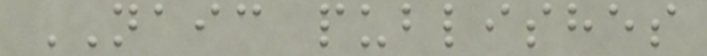NAIC publishes
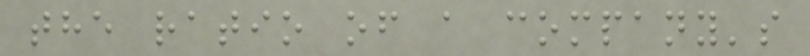the ratio of a company's
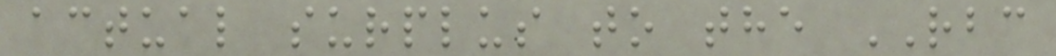actual surplus to the RBC
